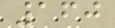160
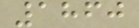1860
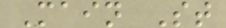Main St
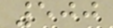500
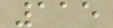115
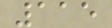115
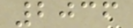2036
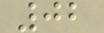02
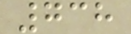738
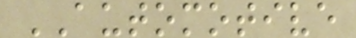AUTOMOTIVE
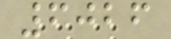6026
